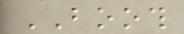BOOTH
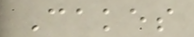Cakes
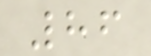86
